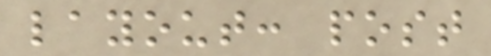layout: post
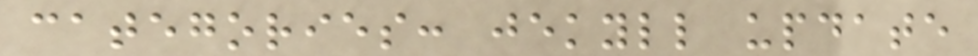categories: jekyll update
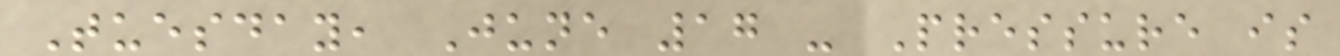Tuesday, June 17 - Pressure is
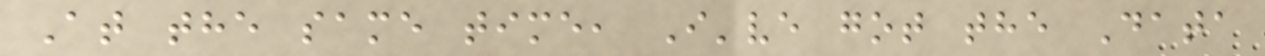At the same time, I've got the Data
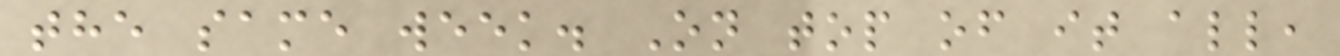the same week. On top of it all,
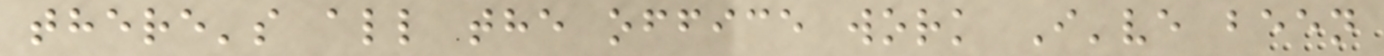there's all the office work I've been
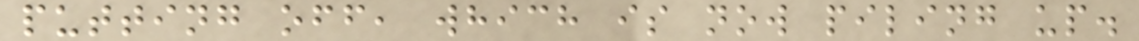putting off, which is now piling up.
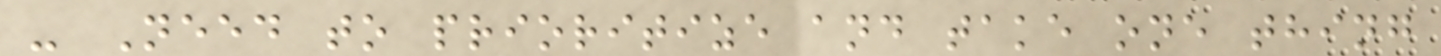- Need to prioritize and take one thing
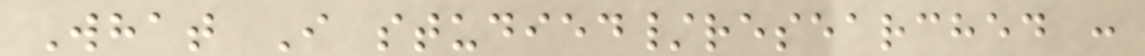What I studied/researched :
